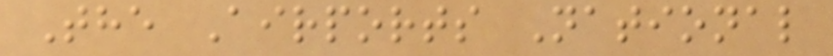The Airports National
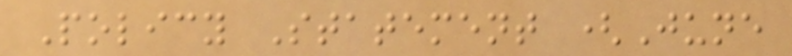Policy Statement (June
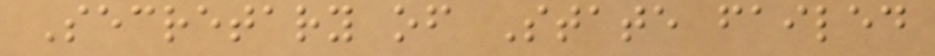Secretary of State failed
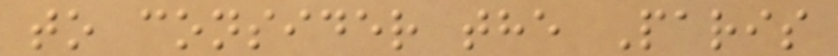to consider the Paris
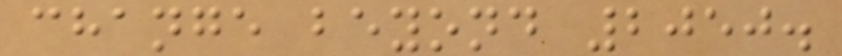change beyond 2050.
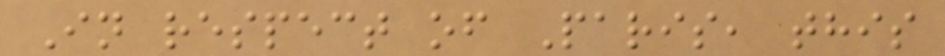In respect of Paris, this
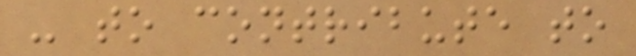- to contribute to
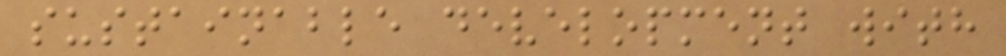sustainable development with
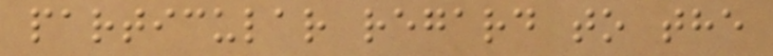particular regard to the
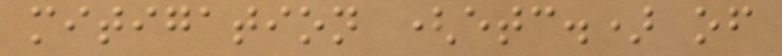mitigation (etc.) of
